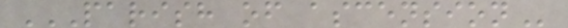PARISH OF ASCENSION
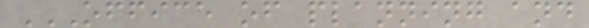OFFICE OF PLANNING AND
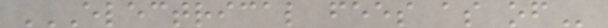ELECTRICAL FEES AS OF
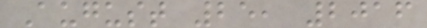August 25, 2016
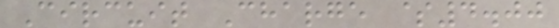Circuit Charge $4.00
